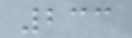233
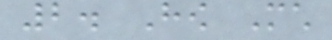2. How Much
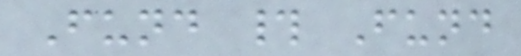Fund # Fund
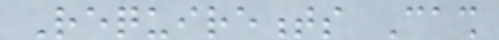Requirements Cash
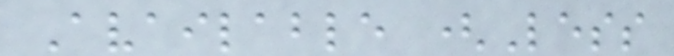Available (Less
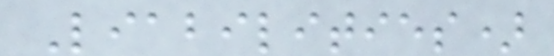Liabilities)
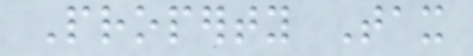Property Tax
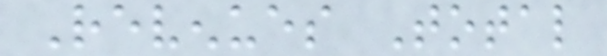Revenues Total
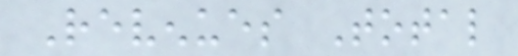Revenues Total
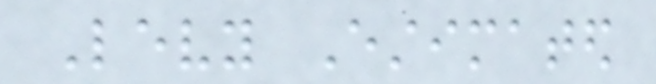Levy Estimated
